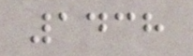1438
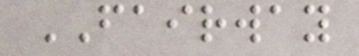FAIRWAY
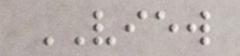VIEW
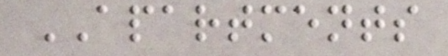APARTMENTS
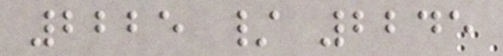2225 / 2245
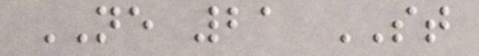NE 21 ST
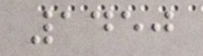1450
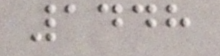1448
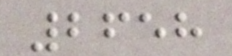2658
